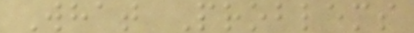What Problems
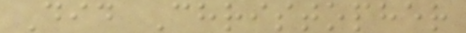Did Christopher
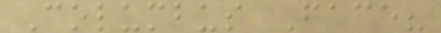Columbus Face?
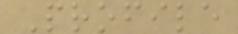Profile
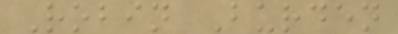Robin Burden
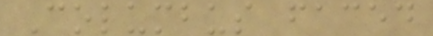Columbus faced
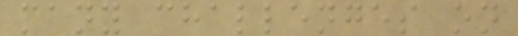many challenges on
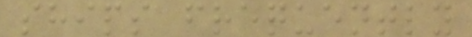ships frequently
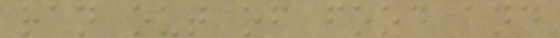ran out of food and
